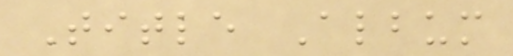Title Album
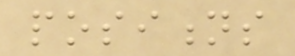positions
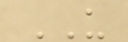US
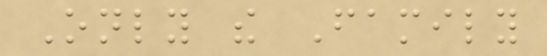Only the Family
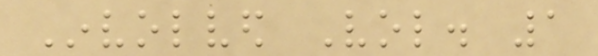Involved Vol. 1
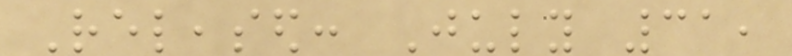Released: July 31,
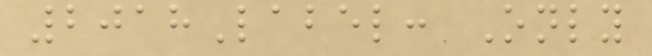2018Label: Only
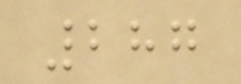287
